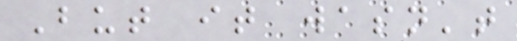But it wasn't
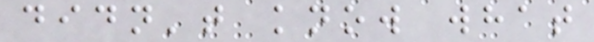didn't know what
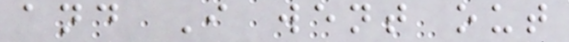and I went out
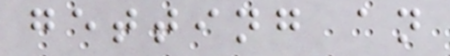getting an
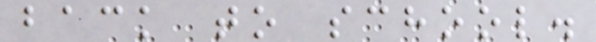back to school.
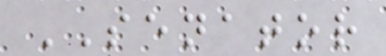SENATOR
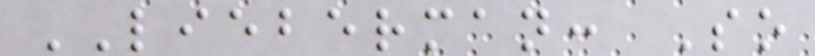LIEBERMAN: So
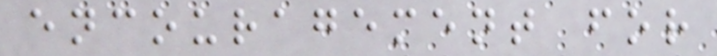encouragement for
